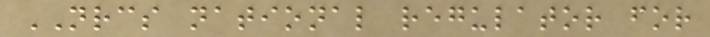NRCS national regulator for
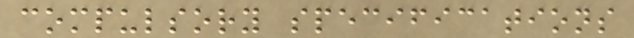compulsory specifications
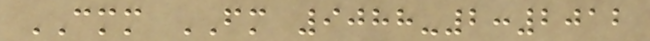CMM FM 9088-2:2012
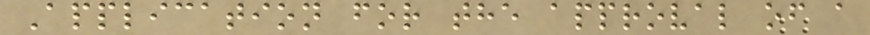Application for the approval of a
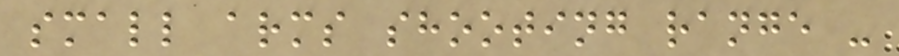small arms shooting range -
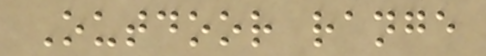Outdoor range
